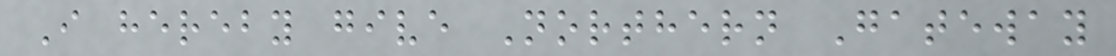I hereby give Northern Gateway
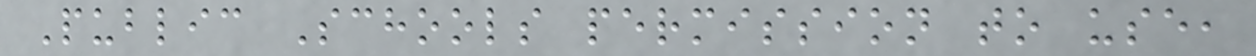Public Schools permission to use,
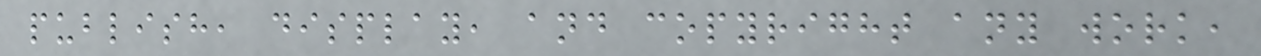publish, display, and copyright any work,
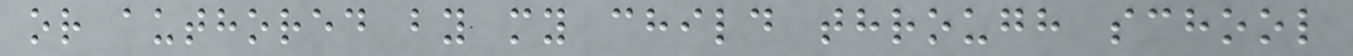or authored by my child through school
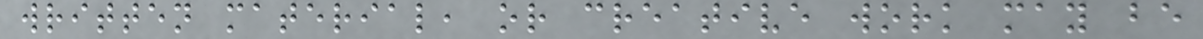written material, or creative work may be
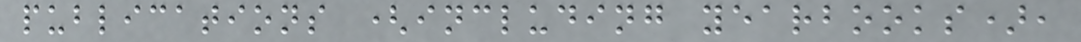publications (including yearbooks),
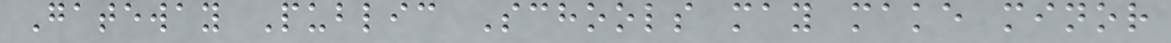Gateway Public Schools may make minor
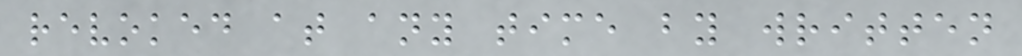revoked at any time by written
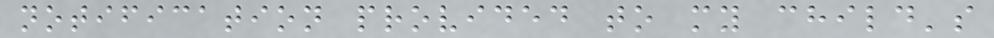notification provided to my child's
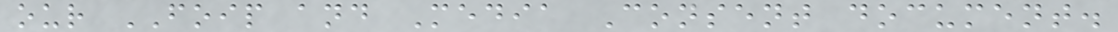our FOIP and Media Consent document.
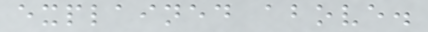explained above.
